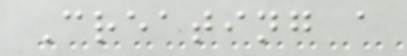Creating a
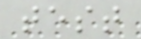test
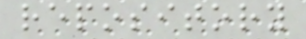repository
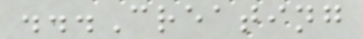...Creating
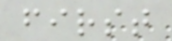first
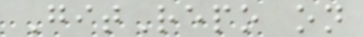GitRepo on
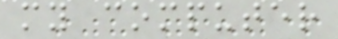my computer
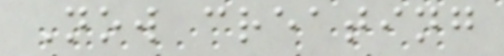Now creating
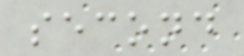second
